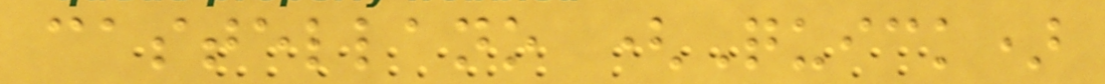castellano (Quick)
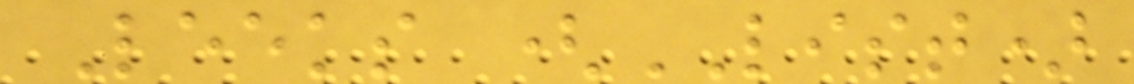Leeks (LIST)
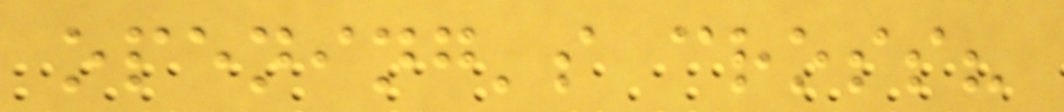opening's cross?
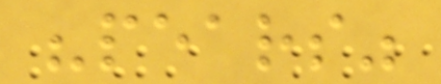"pears"
